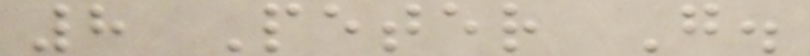8 Peter G.
